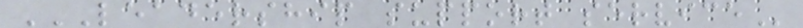LEADERSHIP SUPPORT SERVICE
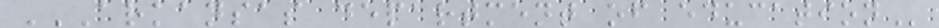ARKANSAS DEPARTMENT OF EDUCATION
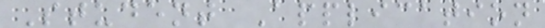Student Application
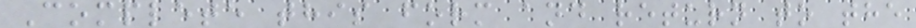Complete this form and return to the
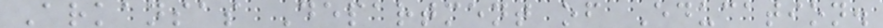Arkansas Department of Education.
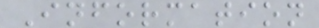Information
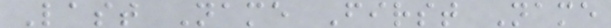Last Name First Name
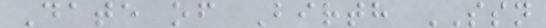Date of Birth SSN
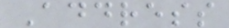Address
